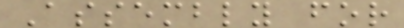Assembly for
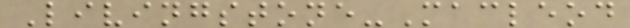Livingstone-Macleod
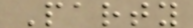Party
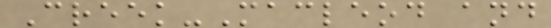Creek-Macleod and
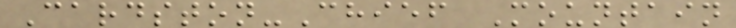Cardston-Chief Mountain
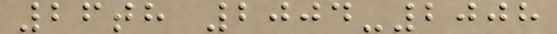26th 2004-2008
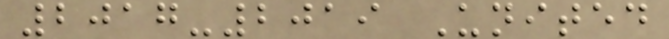2017-2019 United
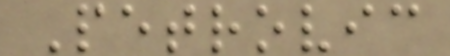Petrovic
